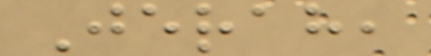Jerah,
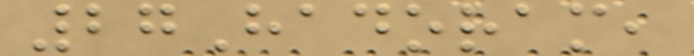27Hadoram,
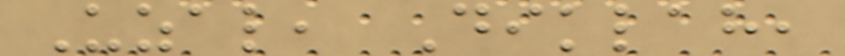Uzal, Diklah,
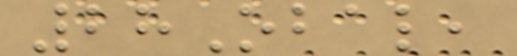28Obal,
